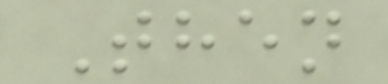Then
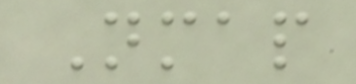Nmap
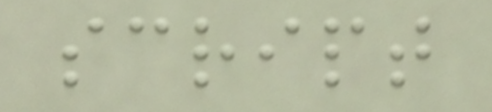script
